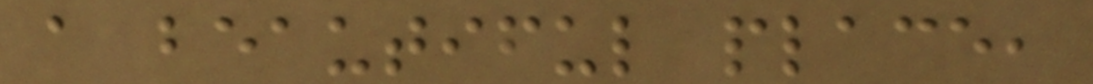a beautiful place,
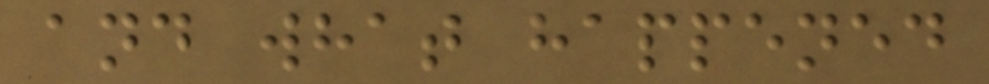and what happened
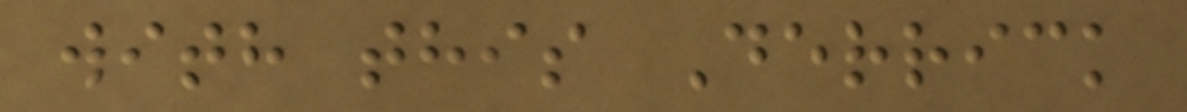with this Derrick
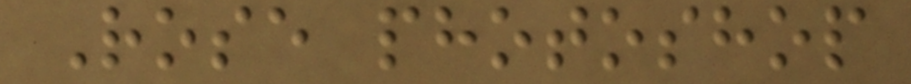Rose photoshop
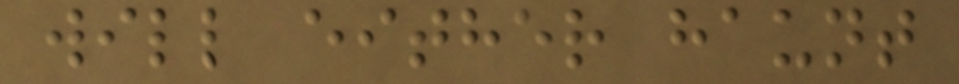will either haunt
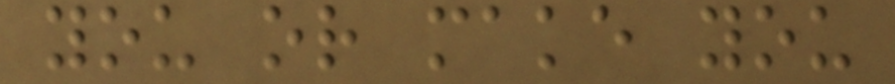you or make you
